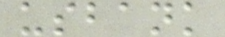usbank
